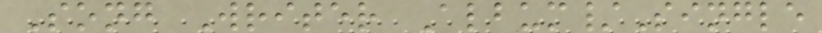Song Writer Album/Single
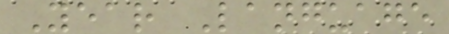Year Language
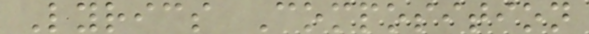Lyrics Composition
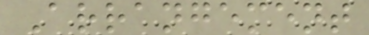Arrangement
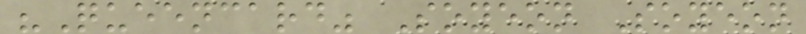"Queencard" Soyeon Soyeon
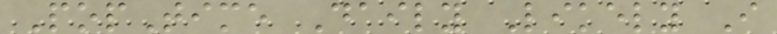PopTime Daily Likely I
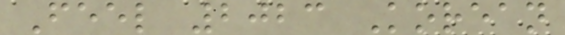Feel 2023 Korean
